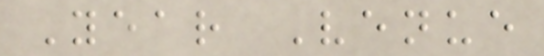Year Venue
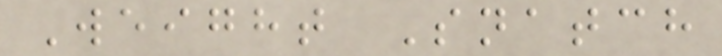Weight Snatch
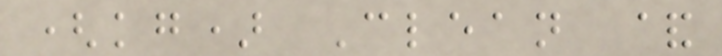(kg) Clean &
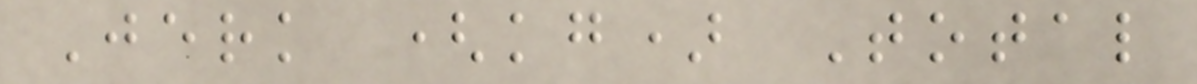Jerk (kg) Total
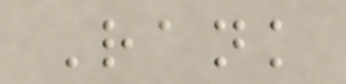Rank
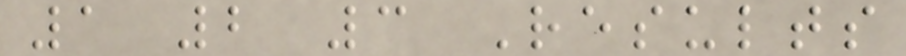1 2 3 Results
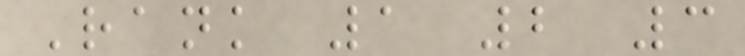Rank 1 2 3
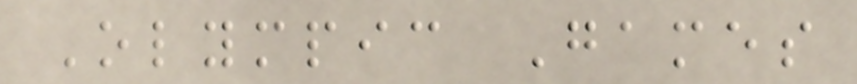Olympic Games
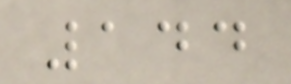144
